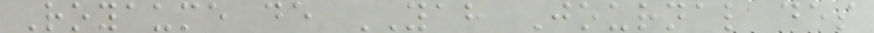Royaume de YAH Journal des
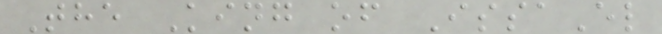The King of IssaEl
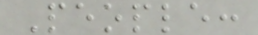People:
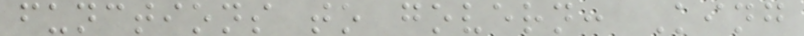functions to govern: King
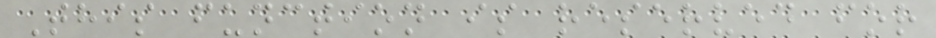This function is reserved for
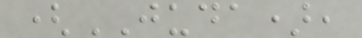(JUDA),
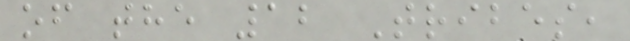of the 12 Tribes,
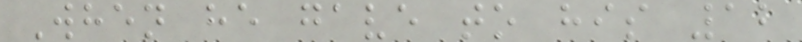When he gave to his 12
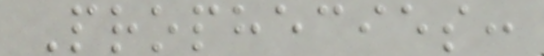Prophecies:
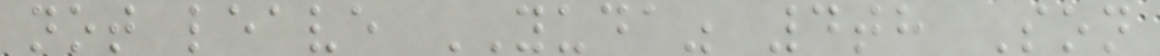not leave YUDA" 4th Son
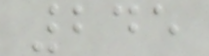245
